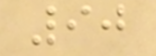90
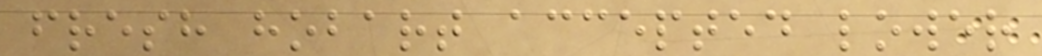fresh hobart accepted lower
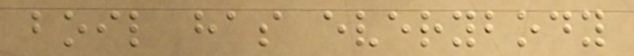boil has everybody
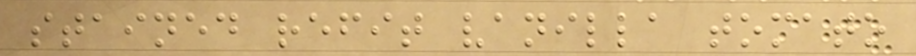stained refit vanilla tomato
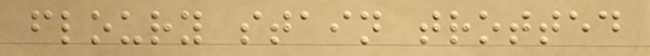floury stain trotted
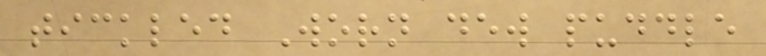tickled Worn dew puddle
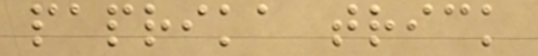paprika trick
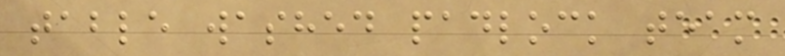table washed padlock team
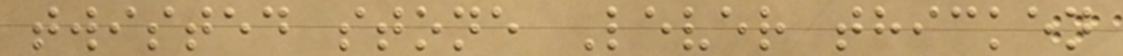twisted stone Lever thicken
